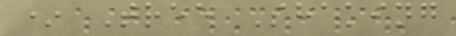* Tree Shaking
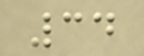34
